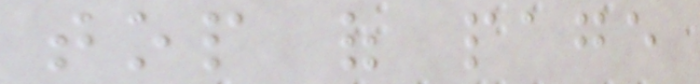top of page
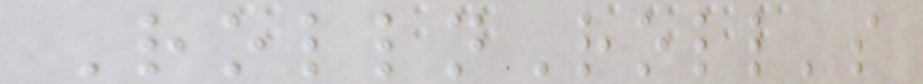RollnRoll's
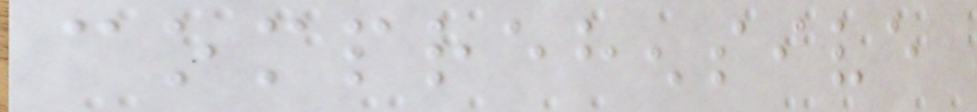comprehensive
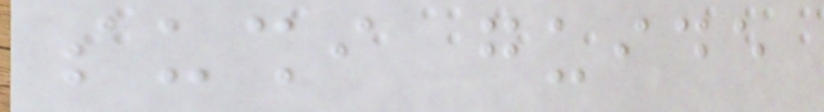sushi guide
